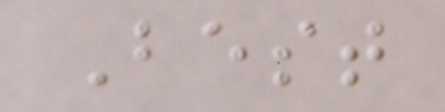Best
